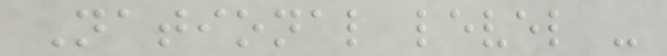National level -
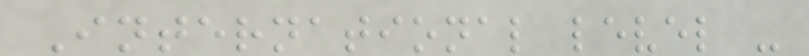International level -
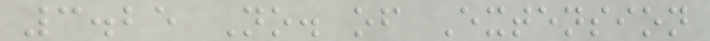3.25 No. of Extension
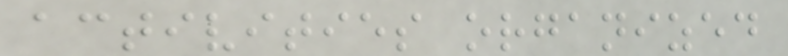activities organized
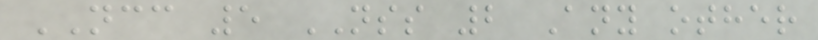NCC 5 NSS 2 Any other
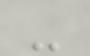-
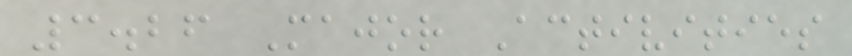3.26 Major Activities
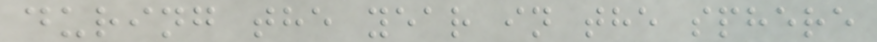during the year in the sphere
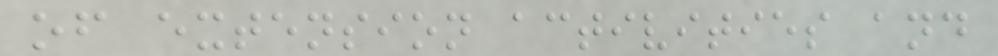of extension activities and
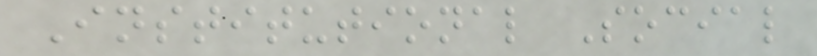Institutional Social
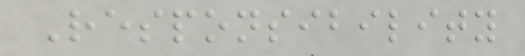Responsibility
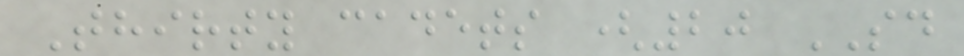Thirty cadets (20 SD
